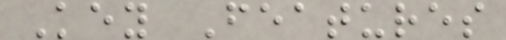Key Features
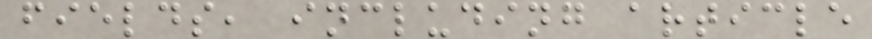fields, including article
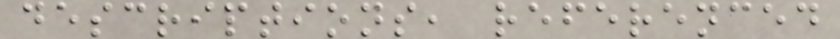descriptions, referenced
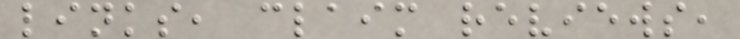links, claim reviews,
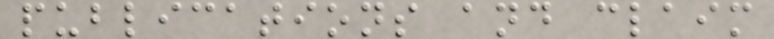publications and claim
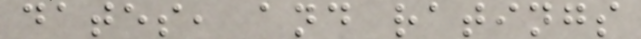dates, and ratings
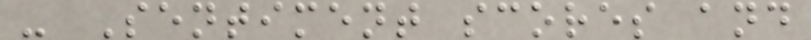- Sentiment scores and
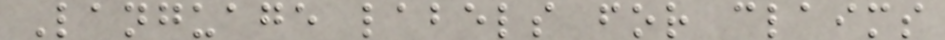Language labels for claims
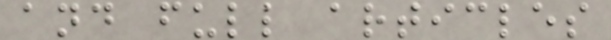and full articles
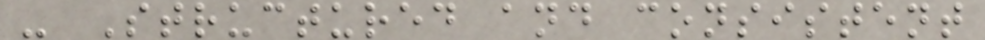- Structured and consistent
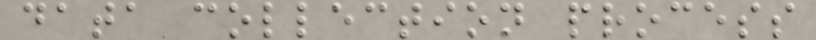data collection process
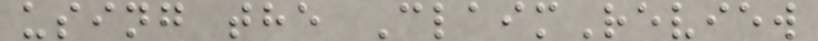using the ClaimReview
